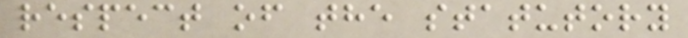respect of the statutory
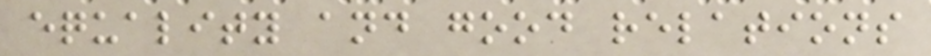equality and good relations
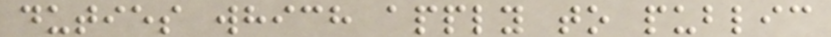duties which apply to public
